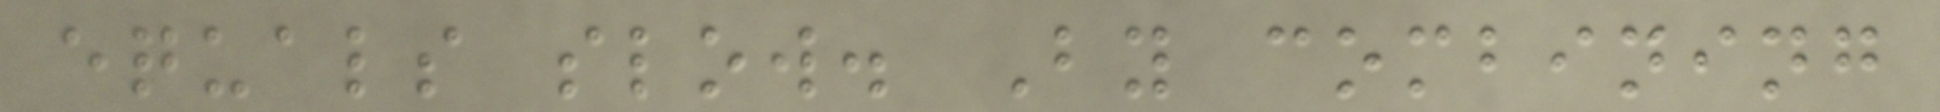equals slow. By combining
